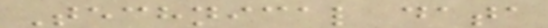Technical data
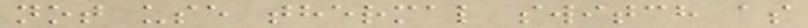not use thermal switch as
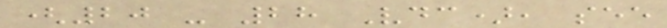(20 - 28 Vdc), see
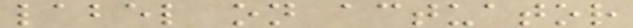label on actuator
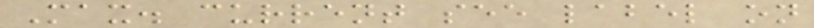Max. current see label on
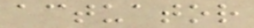actuator
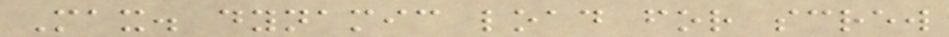Max. dynamic load for screw
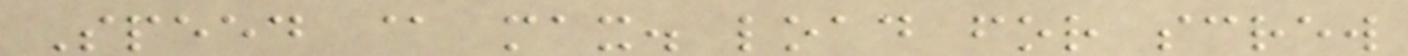Speed @ max. load for screw
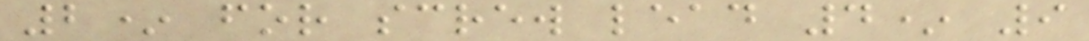2* for screw lead 4* 9
